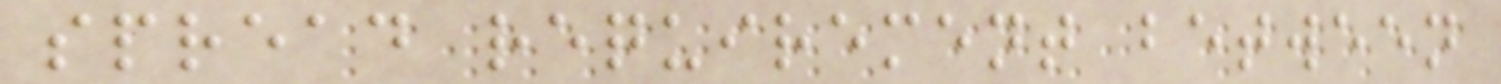spread requirement between
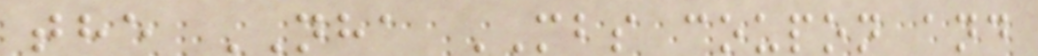the NHA MBS coupon and
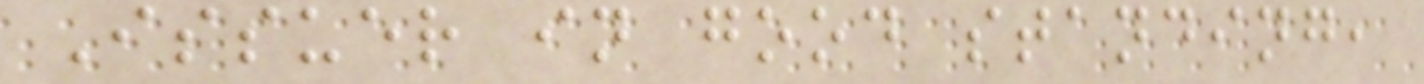Issuer in good standing,
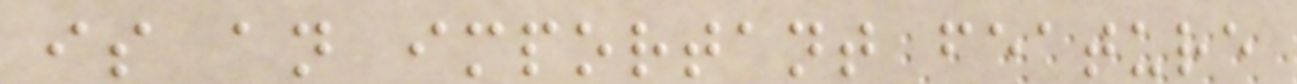is an important feature
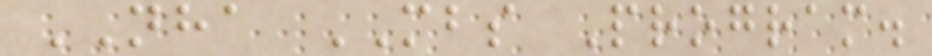NHA MBS Program.
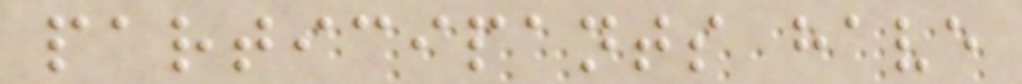participants have
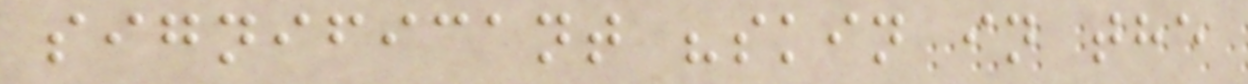significant "skin in the
